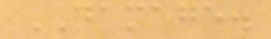DAMAGE.
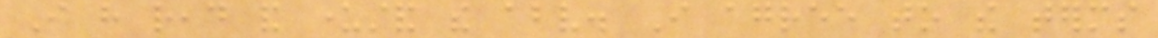I have read and understand the above. I agree to the terms
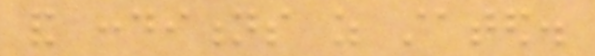and conditions as stated.
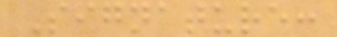Signature:
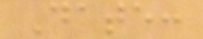Date:
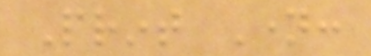Print Name:
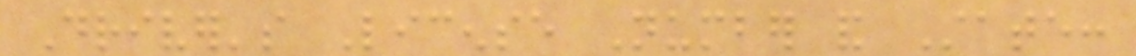Driver's License Number and State:
